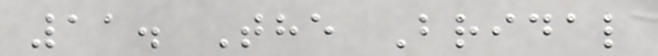11. The Bridal
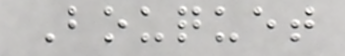Bouquet
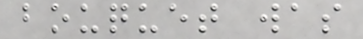bouquet was
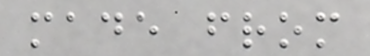made from
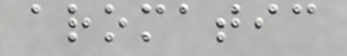aromatic
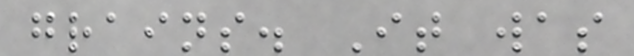grains. It was
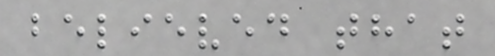believed that
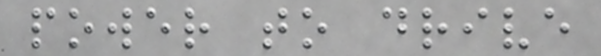power to drive
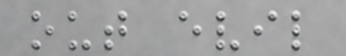out evil
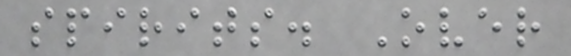spirits. Over
